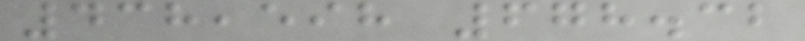438,598 678.32
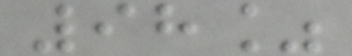98%
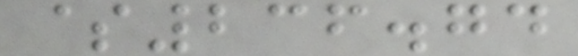$236.74
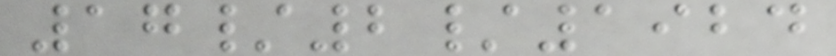17/2/1924
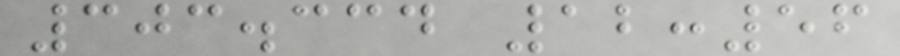303.334 12:56
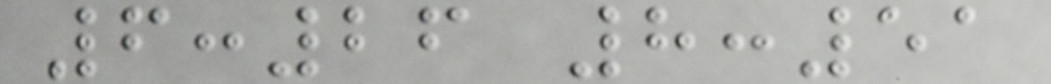6:26 8:51
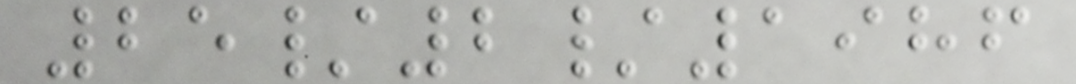25/2/1986
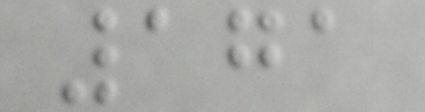171
